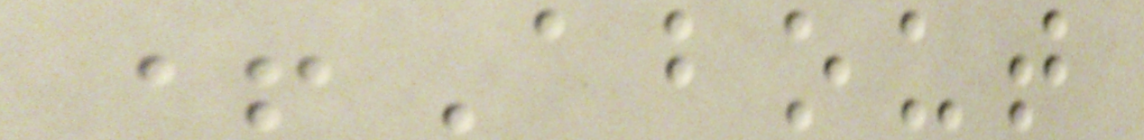+About
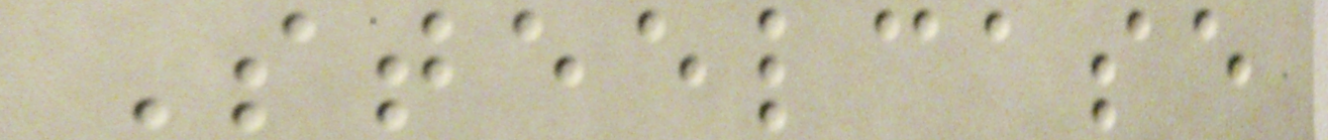Steelcase
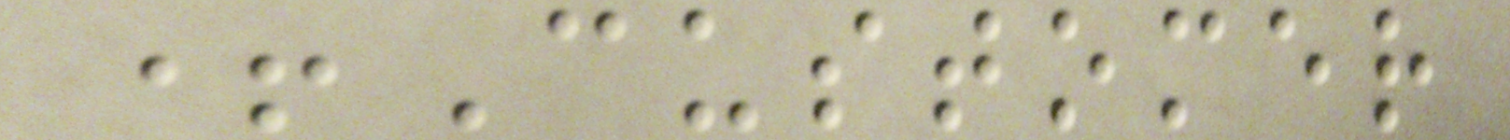+Customer
